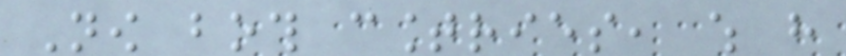Now both countries, which have
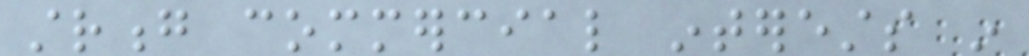strong commercial interests in
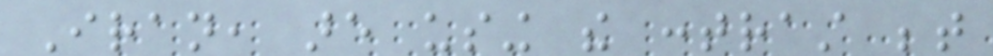Iran, are using the contrast between
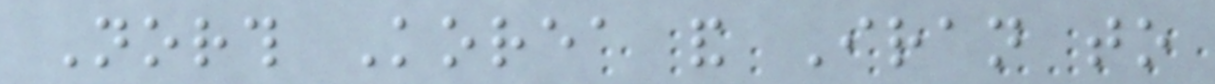North Korea and Iran to
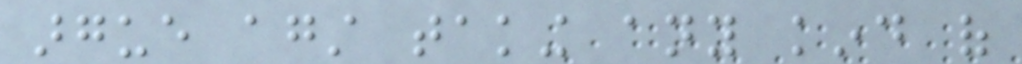argue against taking any kind of
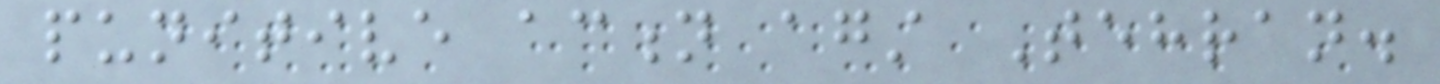punitive action against Tehran.
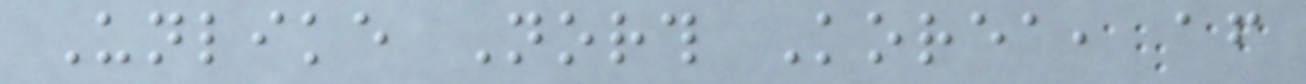Unlike North Korea, after
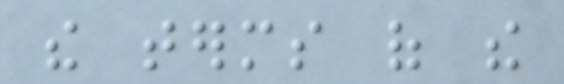the terms of the
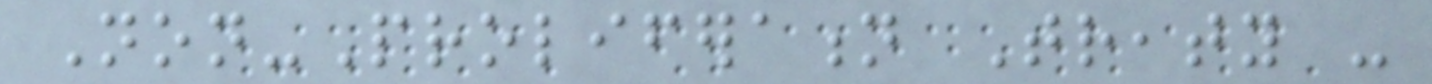Non-Proliferation Treaty -
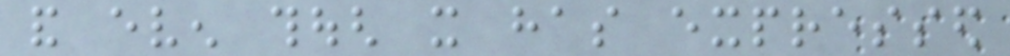and even though it has expressed
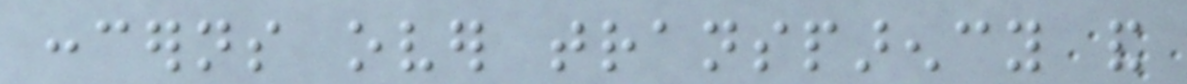concerns over transparency and
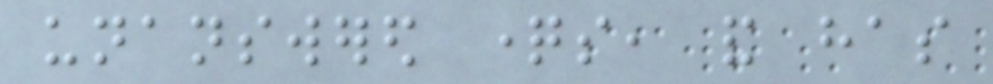unanswered questions, and has
